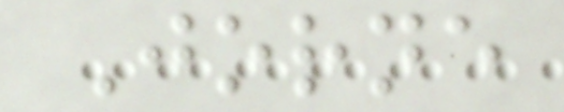Jorne
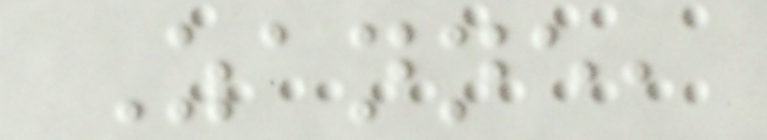Zanne,
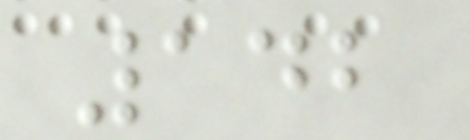142
